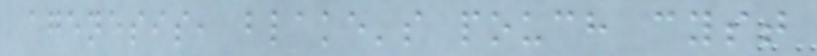agenesis, blake's pouch cyst
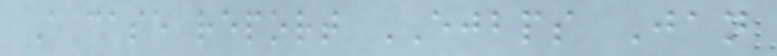A case report EJBPS Jan
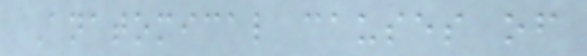Anatomical causes of
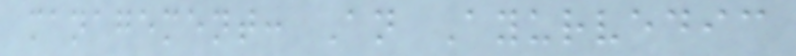management: An Ayurvedic
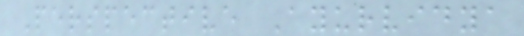Perspective Ayurvidya
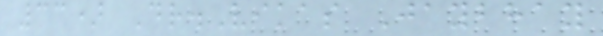33) Dr.Vikas Jaybhay
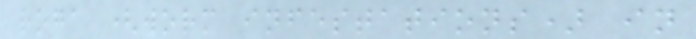roga (worm infestations) in
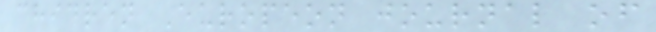chidren Europeon journal of
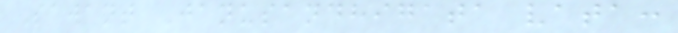Sawant Janusandhigata vata:
